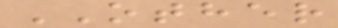OTHER
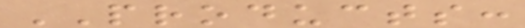PRODUCTS:
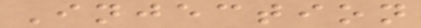Injection
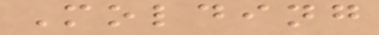Molding
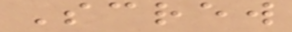Screw
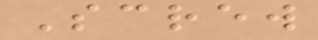Screw
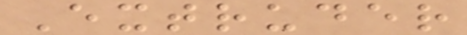Extruder
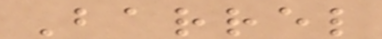Barrel
